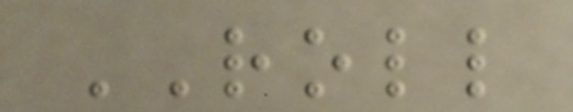ROLL
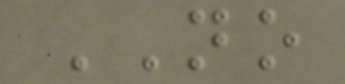NO
